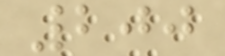200
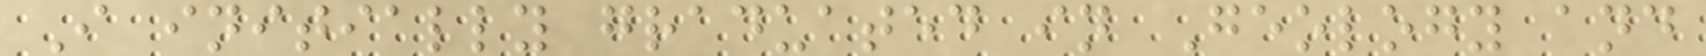I initially graduated in Geology and
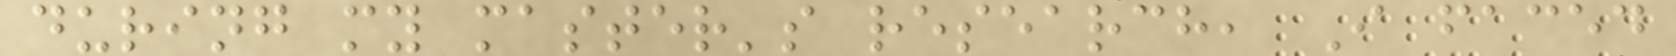during my master's research, I faced
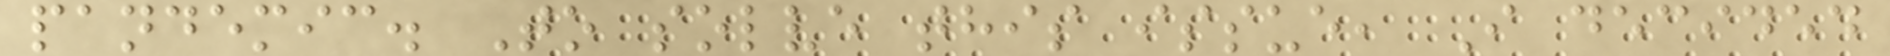pandemic. To solve this issue, I decided
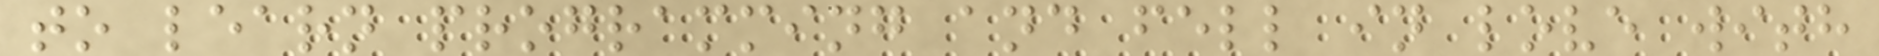to learn programming and fell in love with
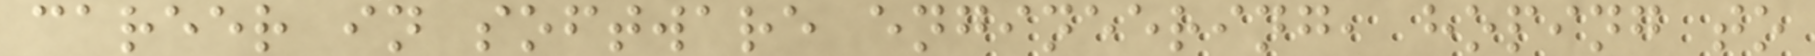career in software engineering, hoping to
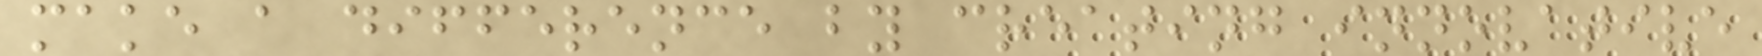make a difference by creating innovative
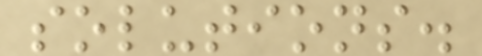solutions.
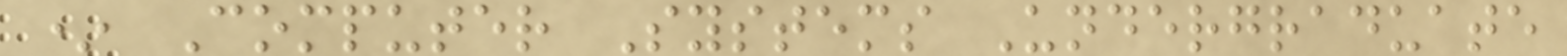* Computer Systems Undergraduate
